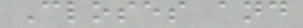Closes and
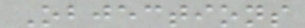Objections
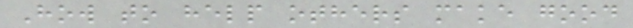How to help others make good
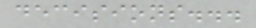decisions...
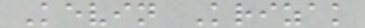Kevin Krizak
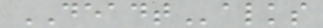DEADTalks
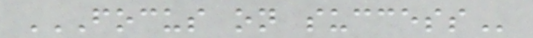FOCUS ON SUCCESS
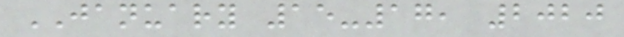JANUARY 15-17, 2020
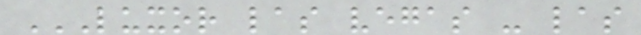LUXOR LAS VEGAS - LAS
